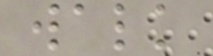walk
